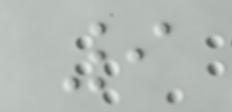9
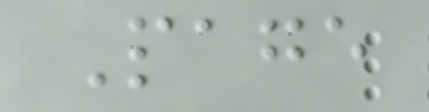Page
